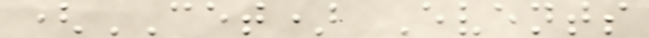(CET) Events
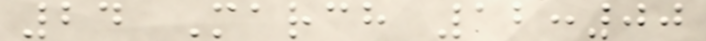24 March 12:00
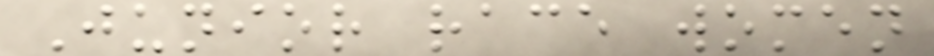Junior race women
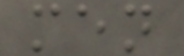men
